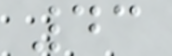43
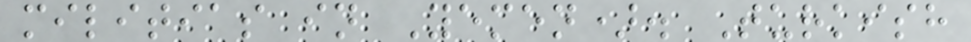militias in Yemen). Turkish
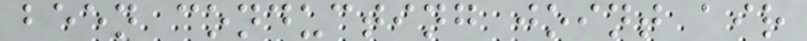been conducting joint air
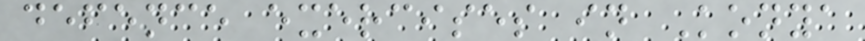defence exercises in Konya
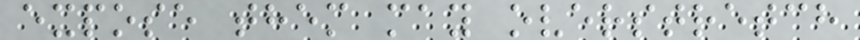expose them may overstretch
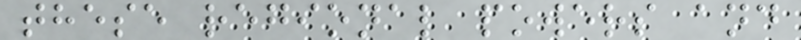these regional powers and
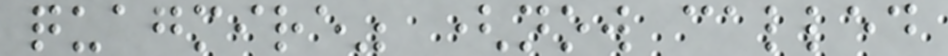quagmire" (now called
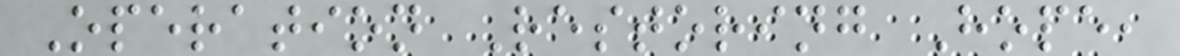Operation Restoring Hope,
